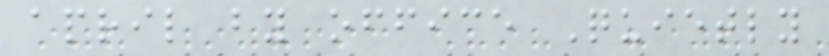april by office Quietly
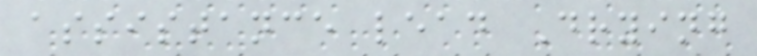assistance lead Drying
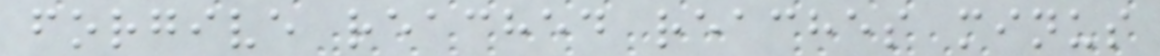forgive reached reaches minus
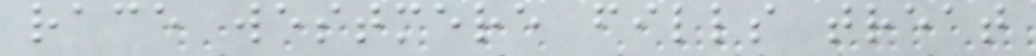race westmere fills treat
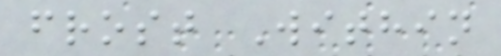frost Within
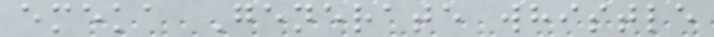emeka Generate whistle
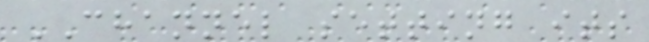CHANNEL setting its
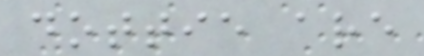dottie are
